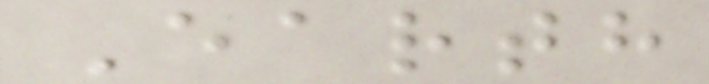Earth
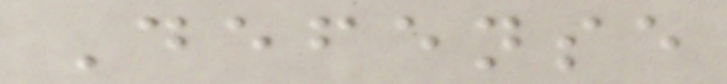Defense
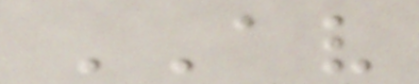AV
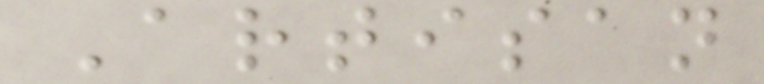Artisan
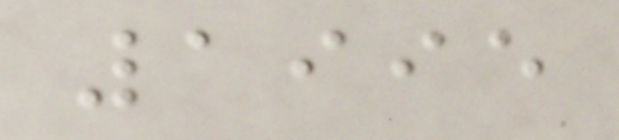1995
